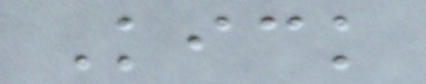Kick
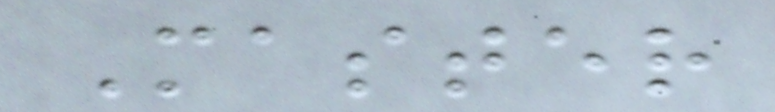Master
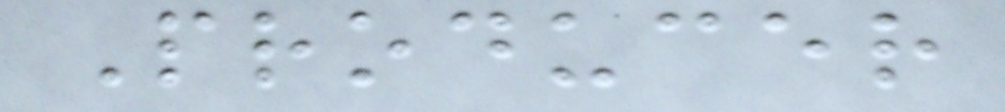Producer
